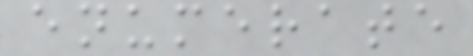enumerate
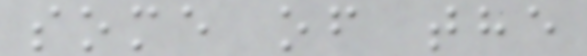some of the
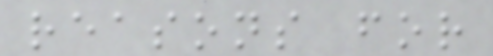reasons for
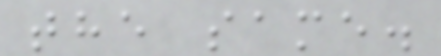the same.
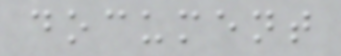document
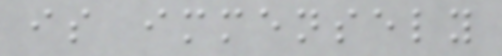is immensely
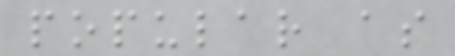popular as
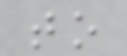to
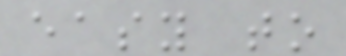easy to
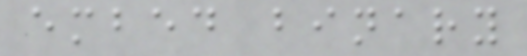embed binary
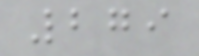279
